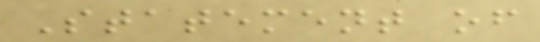Statement of
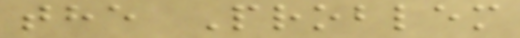the Problem
